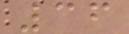36
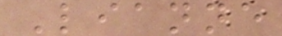Lianne
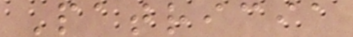Patricia
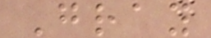Gray
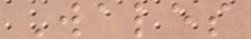Wales
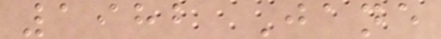1982 Jane
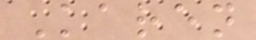Karen
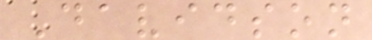Davidson
